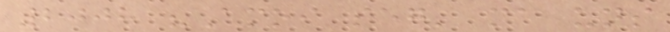2008 "Amoi seg' ma uns
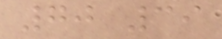70 39
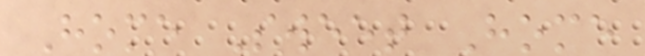Home Sweet Home
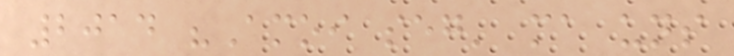2014 "Amoi seg' ma uns
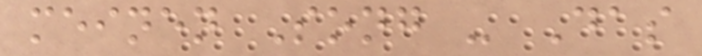meinen Song - Das
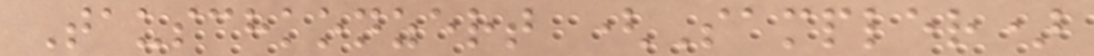Tauschkonzert (Sampler)
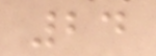24
